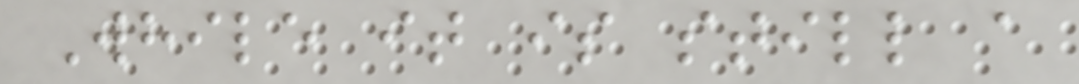While it is still a
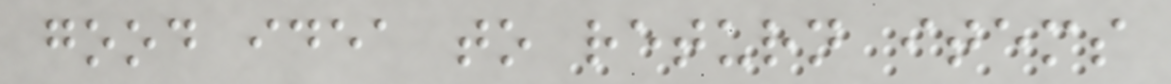good idea to return items
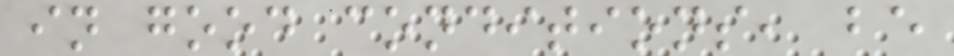in good conditions, be
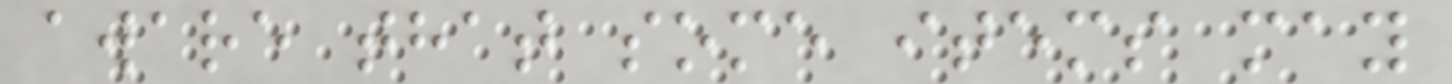aware that some items may
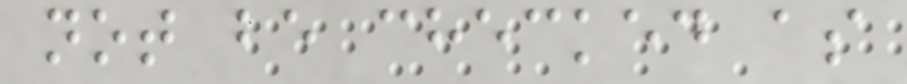not be checked as
